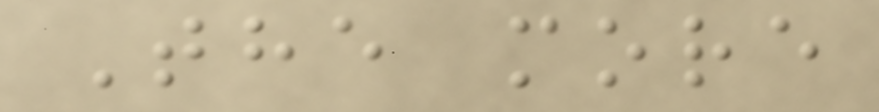The more
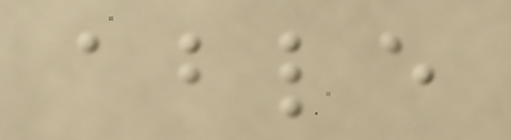able
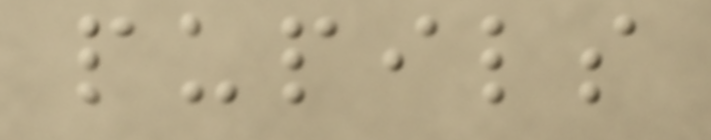pupils
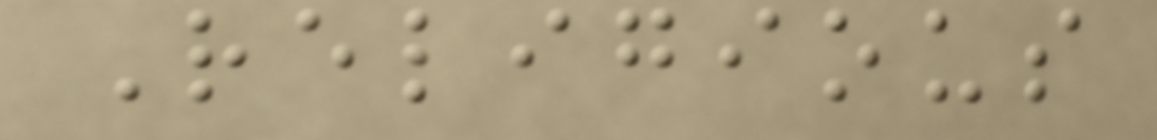Religious
